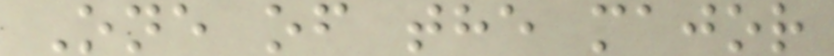One of the major
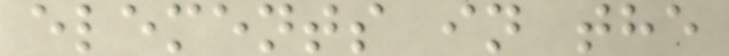elements in the
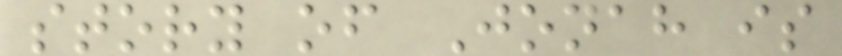story of Jonah is
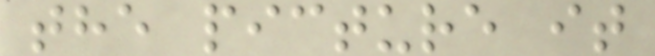the picture it
